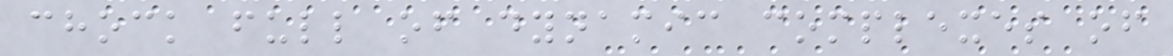chock full of dynamic complexes of
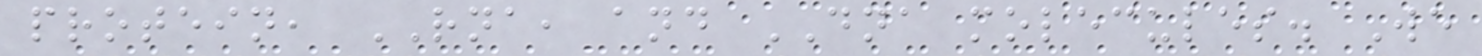protein, RNA, and DNA molecules. We
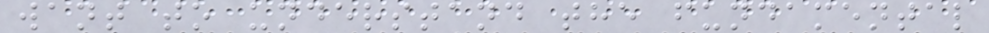want to understand the fundamental
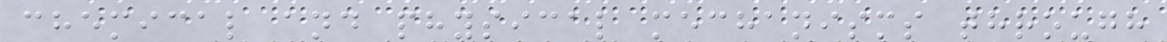chemical and physical mechanisms through
